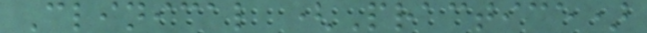Clinical (Practice)
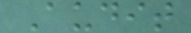Audit
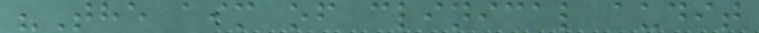"The aim of clinical audit
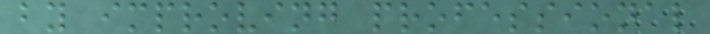by improving professional
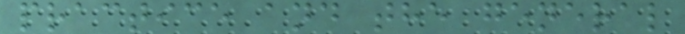practice and the general
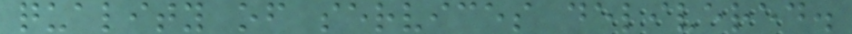quality of services delivered.
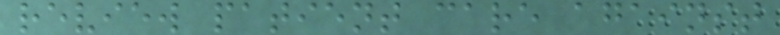review patient care against
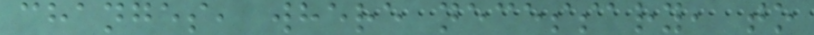changes, where necessary, to
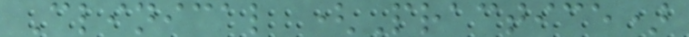Clinical (Practice)
